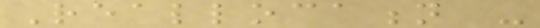Reallocation -
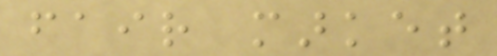fair market
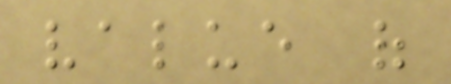value of
